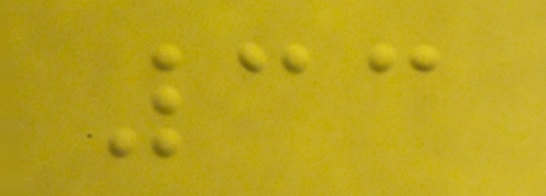33
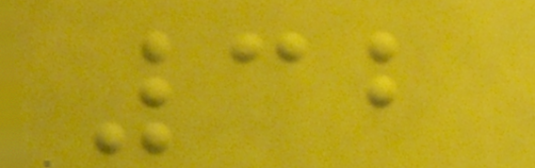32
